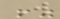W
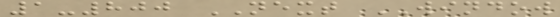1-800 NEXT WINDOW
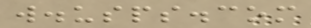w.usps.com
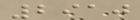2910
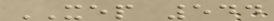XEP 544
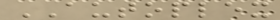AUTOPLEX
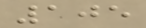105
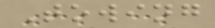Towing
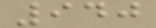940
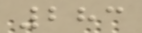283
